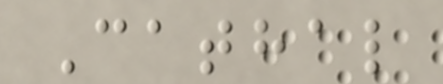Cathal
